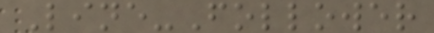Line-Follower
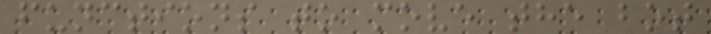functions to move the bot
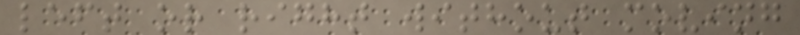left or right without moving
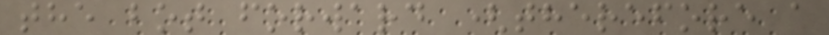the bot forward (therefore a
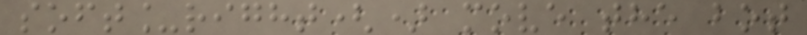soft_right() move the bot
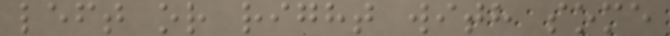left or right with some
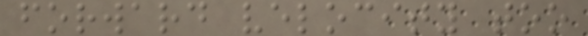forward velocity too
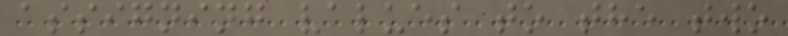assigning values to the two
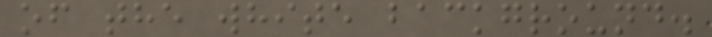of the white background.
